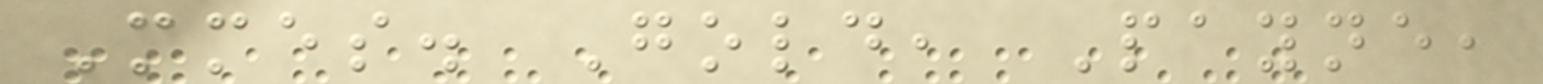Mmes. Gold, Payne,
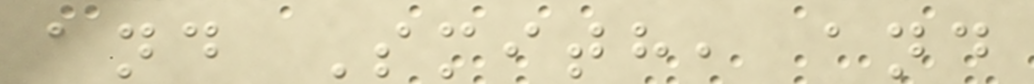and Smith, and
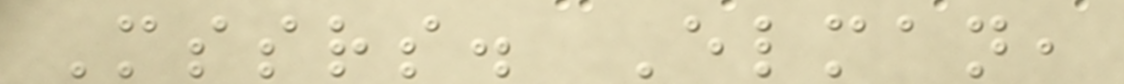Mssrs. Elman,
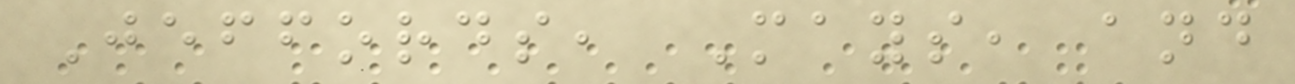Jeffords, Mays, and
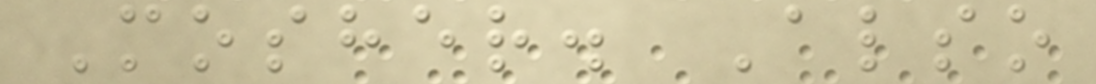Mosher. Also
